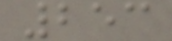253
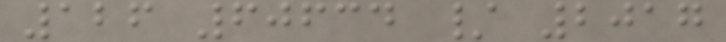126 60634 / 2017
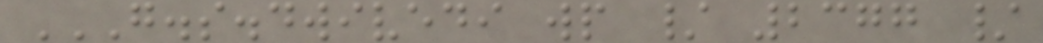G.S.DWIVEDI WP / 2377 /
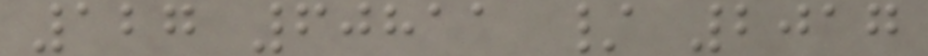127 60811 / 2017
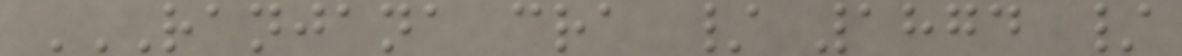RANJANA CRA / 1874 /
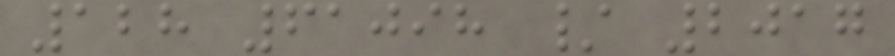128 61098 / 2017
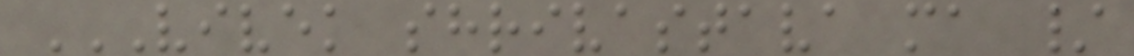VIVEK SHRIVASTAVA MA /
